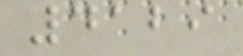4129
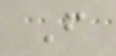F
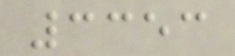3353
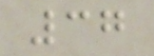37
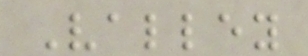Valley
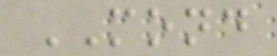MOND
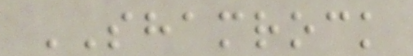SHAMROCK
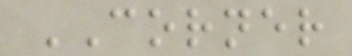CORNER
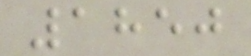1850
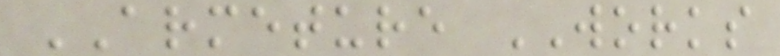ARMETURE WORKS
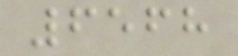6568
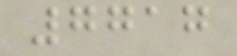7717
